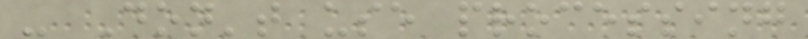- Don't use processing
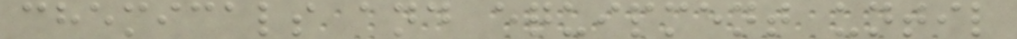chemicals and equipment until
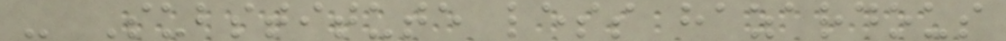- Substitute less hazardous
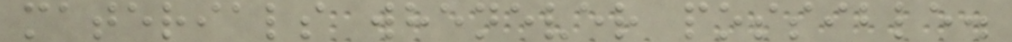materials whenever possible.
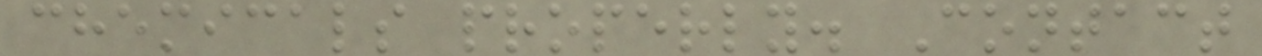chemicals properly. Contact
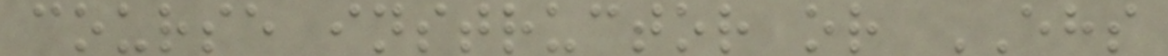course instructor or EHS
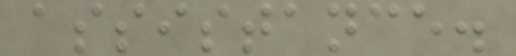assistance.
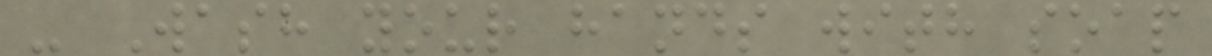- Wash your hands with soap
